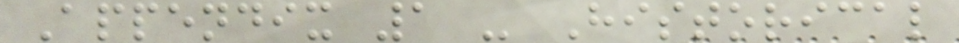Appendix 1 - Historical
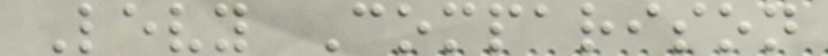Levy Comparison
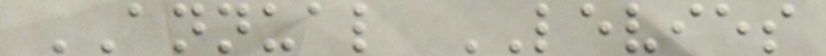ANNUAL LEVIES
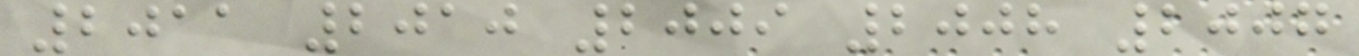2011 2010 2009 2008 2007
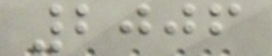2006
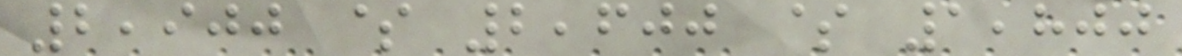2,900 $ 2,600 $ 1,800
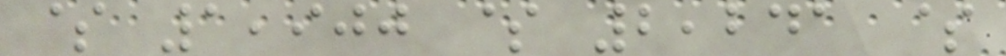$ 1,900 $ 2,241 $
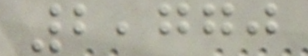2,770
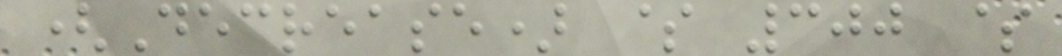(Decrease) $ 300 $
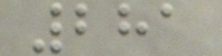281
